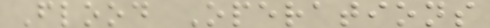Flood Operations
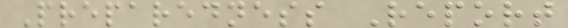Preparedness Report
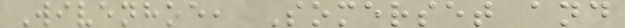Wivenhoe, Somerset and
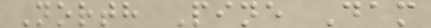North Pine Dam
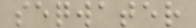seqwater
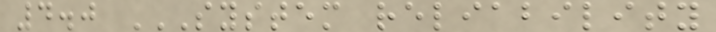4.0 SYSTEM RELIABILITY
